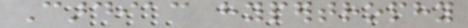Cardiac hypertrophy
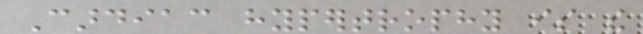Cardiac hypertrophy is the
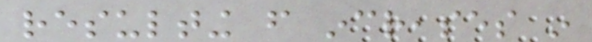resulting from increases in
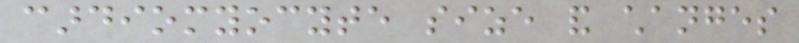cardiomyocyte size and changes
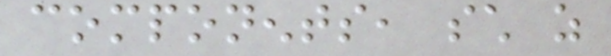components, such as
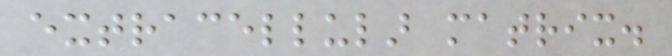extracellular matrix.
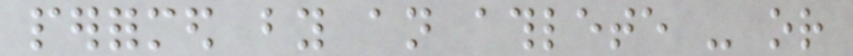performed by an athlete - or
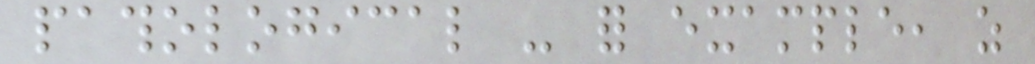pathological - for example, as
